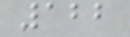122
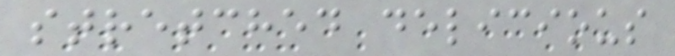stretched delicious
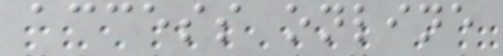access online
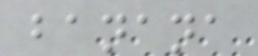banana
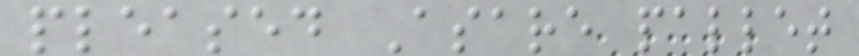pleased Asare pallet
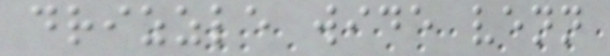drizzle wide venn
